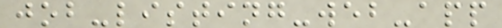job-listing-web-app
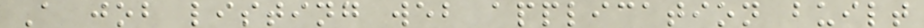A job listing web application built
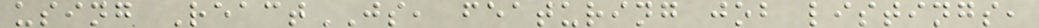using ReactJS, featuring job listings,
